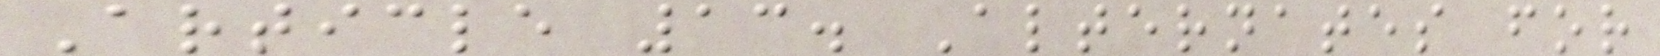Article 13. Alternates for
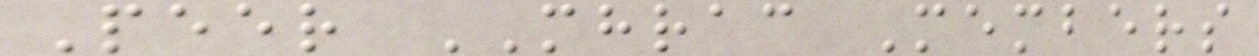Peer MHRAC Members
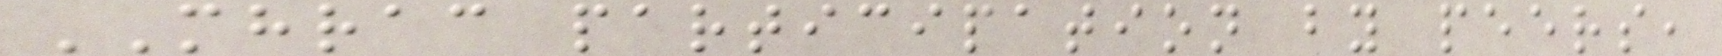MHRAC participation by peers,
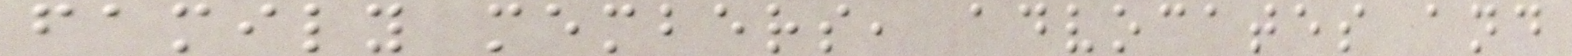family members, advocates and
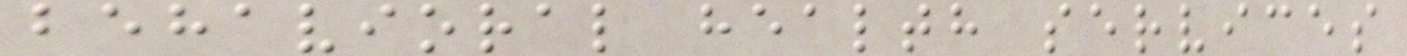behavioral health services
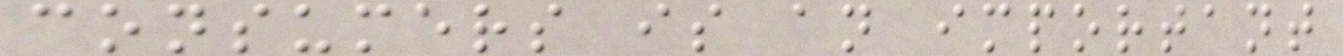consumers is an important
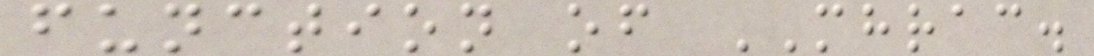function of MHRAC.
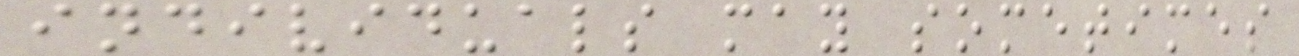individuals may sometimes
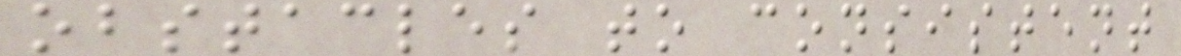obstacles to consistent
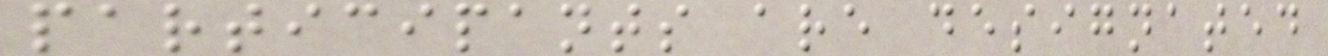participants are designated
